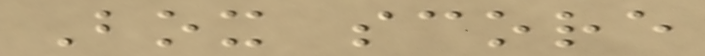Box score
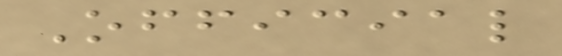Official
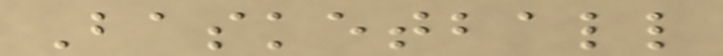Basketball
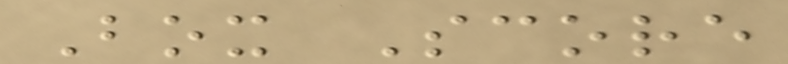Box Score
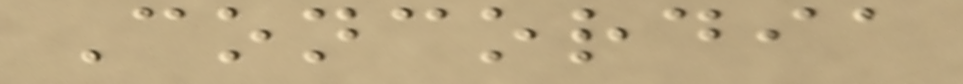Concordia
